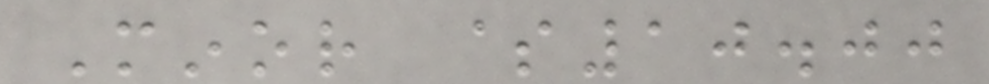Minor $10.00
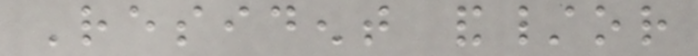Resident and/or
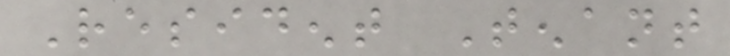Resident Tenant
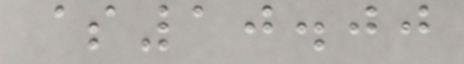$10.00
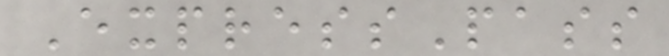ExpressPass
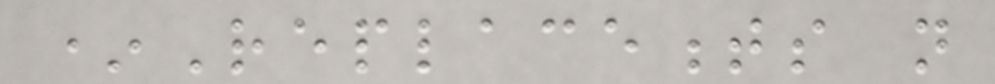*Replacements not
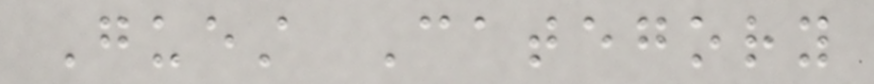Guest Category
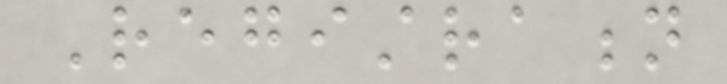Registration
